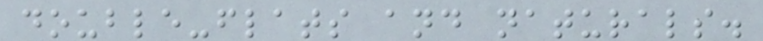double-flats and naturals.
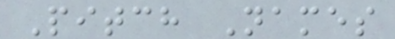Pitch Names
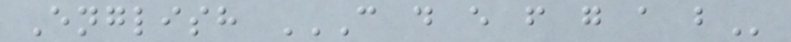English C D E F G A B
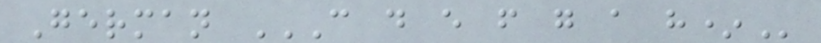German C D E F G A H*
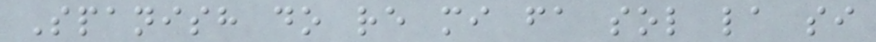Spanish do re mi fa sol la si
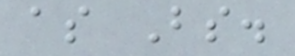as Bs.
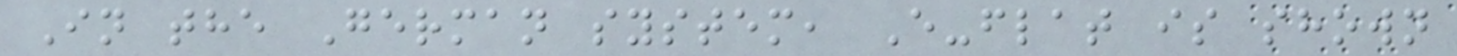In the German system, E-flat is shown
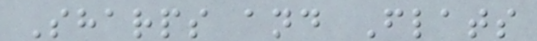Sharps and Flats
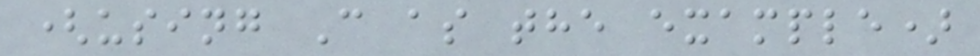(using C as the example)
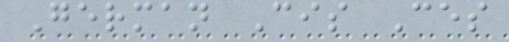German Cis Ces
